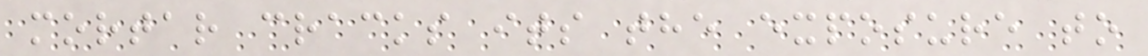mortar cracks its the exposure to
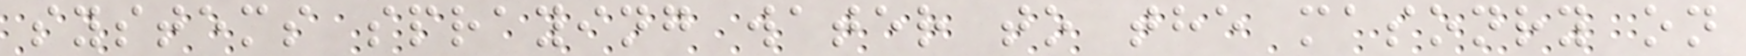systems spraying water to the masonry on
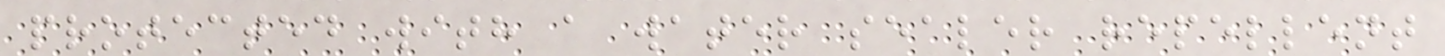protected with a water sealer repellent
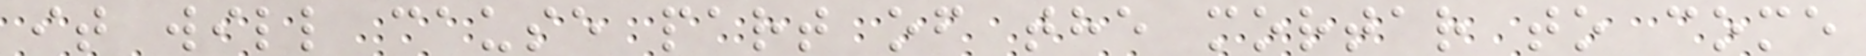it will cause part of the mortar to come
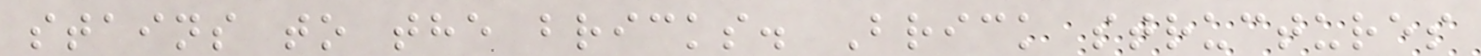stains to the bricks. Brick structures
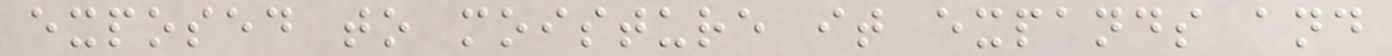exposed to moisture it expands and
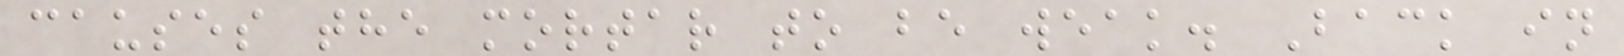causes the mortar to be weak. Back in
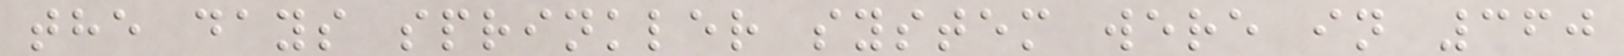the days sprinkler system were in 360
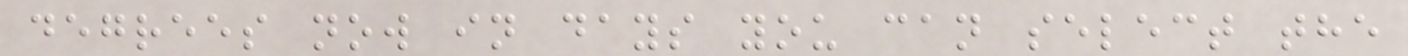degrees now in days you can select the
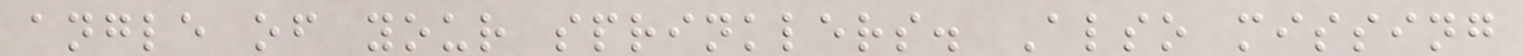angle of your sprinklers. Also missing
